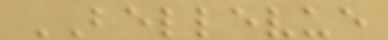BELLEVUE
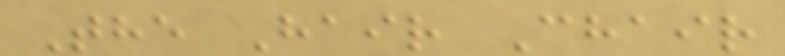The Hair Chair
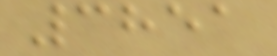3851
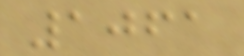1061
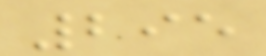295
